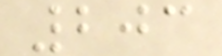203
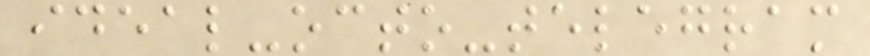ideal-octo-telegram
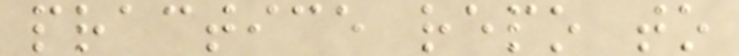practice repo to
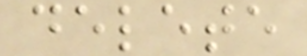delete
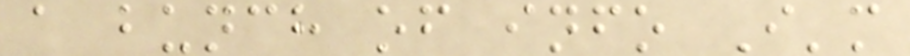a bunch of info I'm
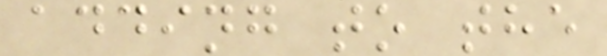adding to the
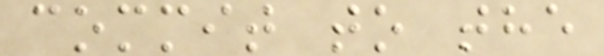commit to the
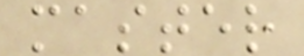master
